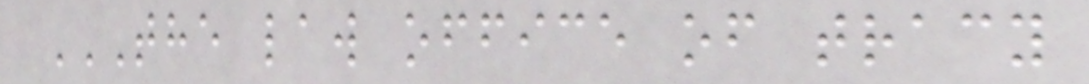THE LAW OFFICE OF TRACY
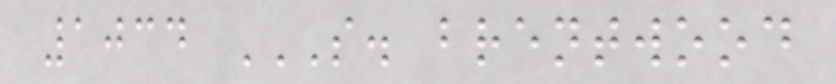1034 S. BRENTWOOD
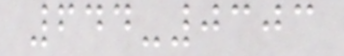644-0303
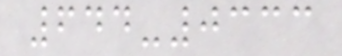644-0333
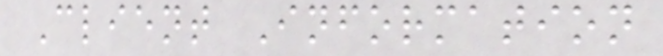Client Information
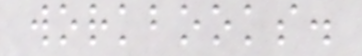workbooks.
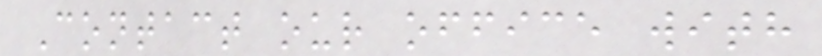Contact our office with
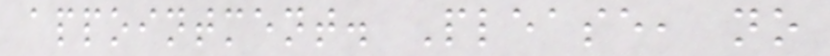appointment. Please, no
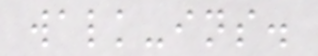walk-ins.
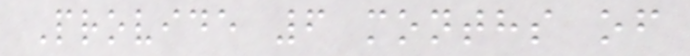Provide 6 months of
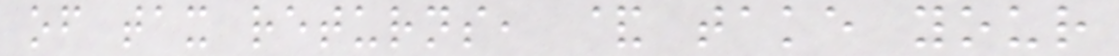of tax returns, & take your
